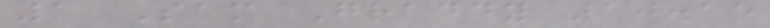1 Sam Graddy 10.15
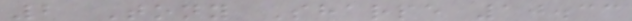2 Tony Sharpe 10.33
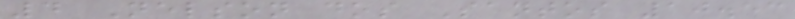4 Nelson dos Santos 10.53
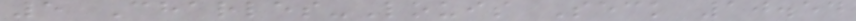5 Charles-Louis Seck 10.54
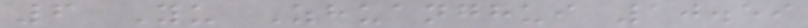6 Yu Zhuanghui 10.59
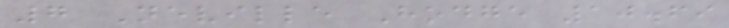7 Neville Hodge 10.69
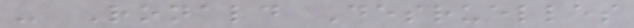- Ronald Desruelles
